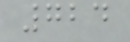724
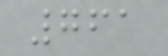761
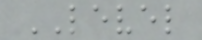LEVEL
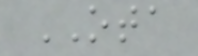OTA
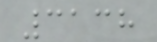3138
